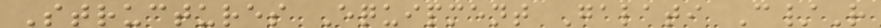Structures Equipment Galati C/R
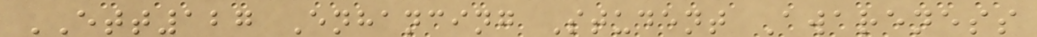ETT127 Enhancing Student Awareness
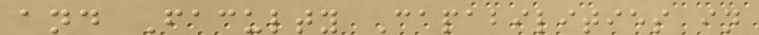and Faculty Capabilities in
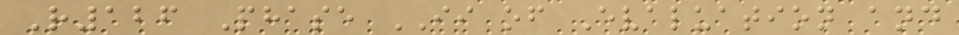R126 Phase II of Evaluation and
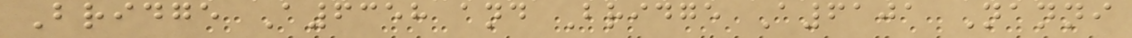Bridge A6358 and Bridge A6101 Nanni
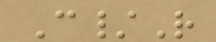C/R
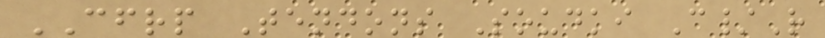CFRP Tendons Soudki C/R
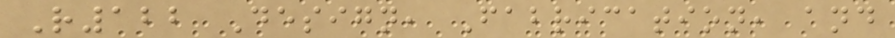R122 Design, Fabrication, and
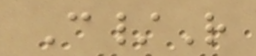C/R
